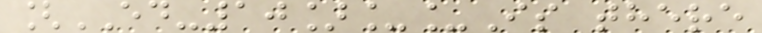[ED-10]__Is there
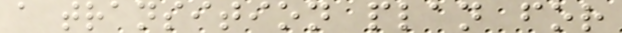a transition plan for
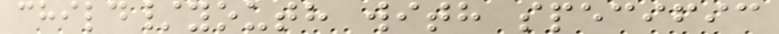child/youth with specific
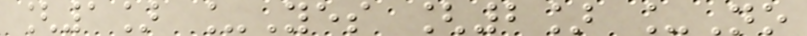[1] _Yes [2] _No
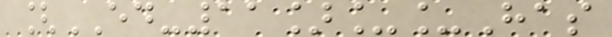[ED-11]__Has
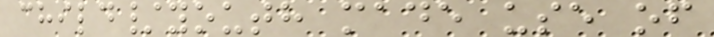child/youth made use of
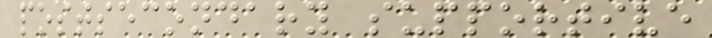postsecondary supportive
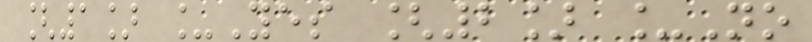[1] _Yes [2] _No
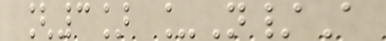[3] _N/A
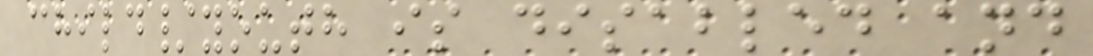child/youth is disabled and
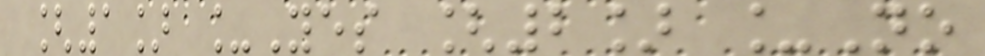[1] _Yes [2] _No
